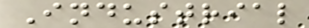Industrial
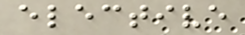elective
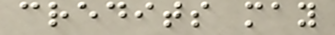credits may
